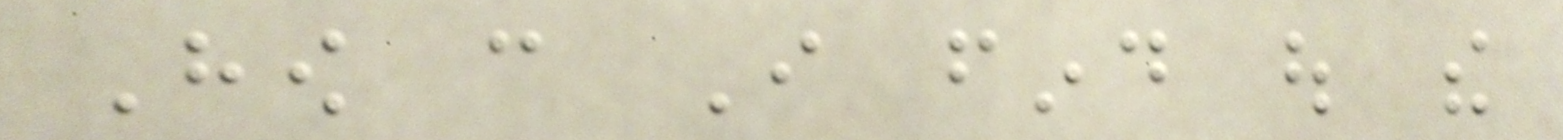How can I find out the
